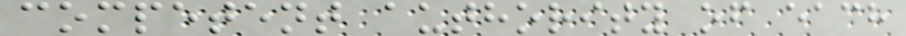competent authority of each
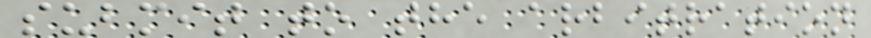submit to the arbitration
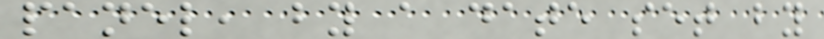panel, by a date set by
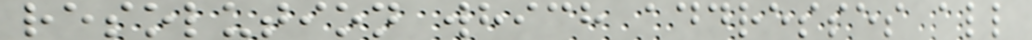resolution which addresses all
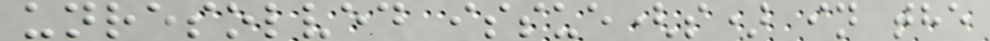unresolved issue(s) in the
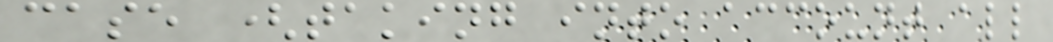case (taking into account all
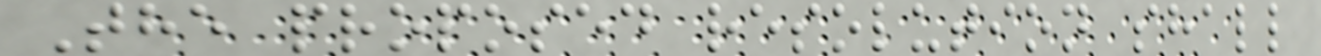The proposed resolution shall
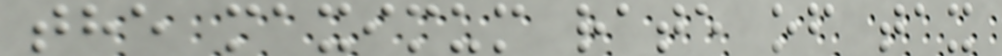the maximum rate of tax
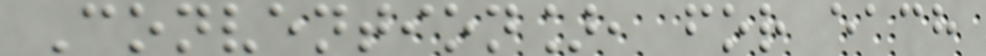Convention], for each
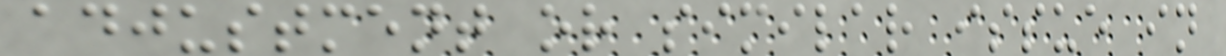adjustment or similar issue in
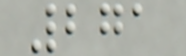271
